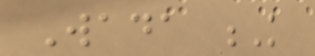Wada K
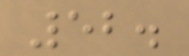52.
